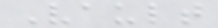Vault
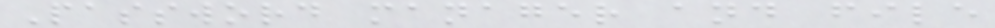Password manager and file
